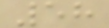58
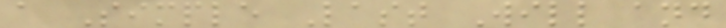a Simple Last Will and
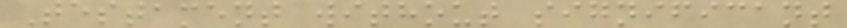Testament without significant
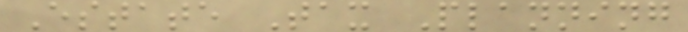Estate Tax Planning
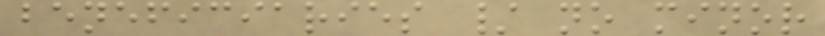beneficiaries / no minor
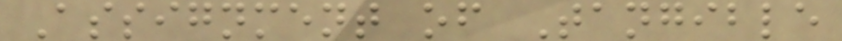Assignment of Tangible
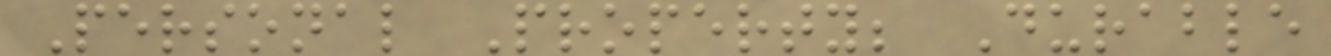Personal Property; Durable
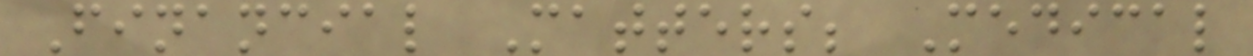Financial Matters; Medical
